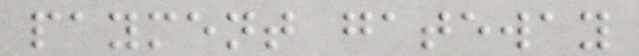payment gateway
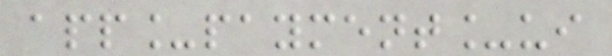app_payment_ui
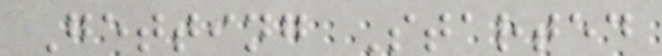Getting Started
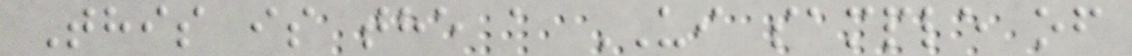This is the a UI sample of
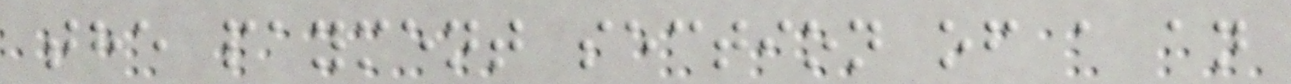the payment section of a an
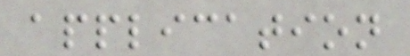application
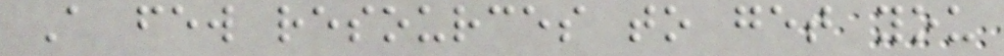A few resources to get you
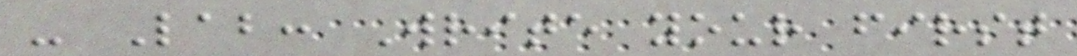- Lab: Write your first
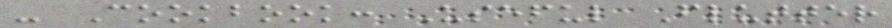- Cookbook: Useful Flutter
